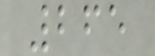265
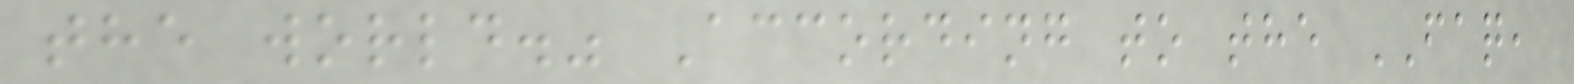the world." According to the FAQ,
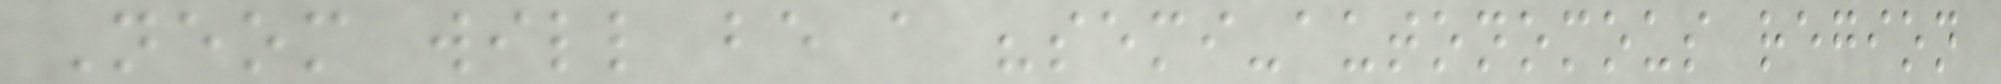Neom will be a "semi-autonomous region
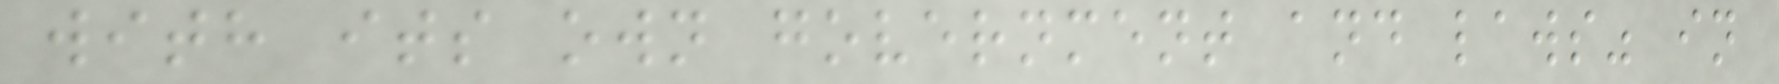with its own government and laws" in
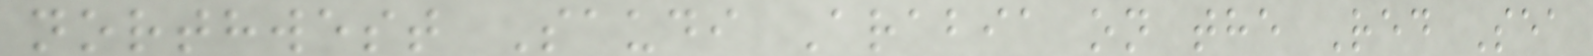northwest Saudi Arabia on the Red Sea
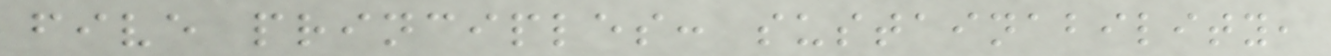five principles: sustainability,
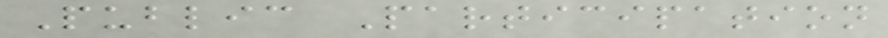Public Participation
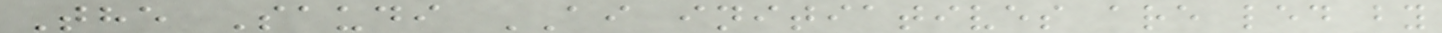The Saudi AI initiatives are led by
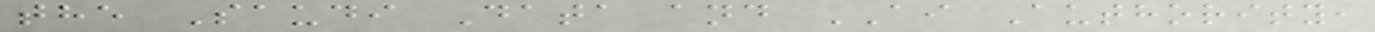the Saudi Data and AI Authority,
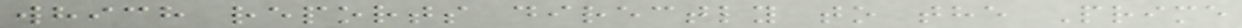which reports directly to the Prime
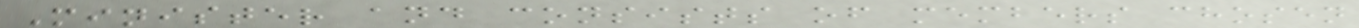Minister and consists of members chosen
